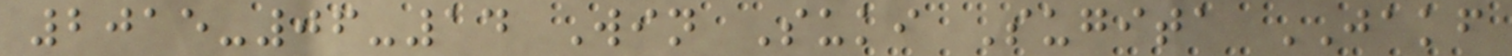2015-06-14 Win Suki Sugita JAKF
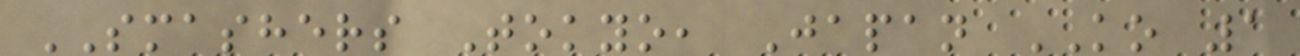SMASHERS Tokyo, Japan KO 1
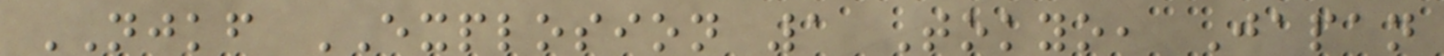NJKF EXPLOSION 1 Tokyo, Japan
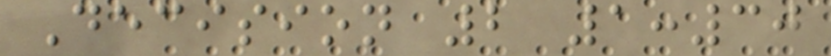Decision 2 1:30
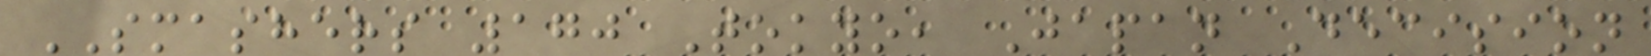SMASHERS 170 Tokyo, Japan Decision
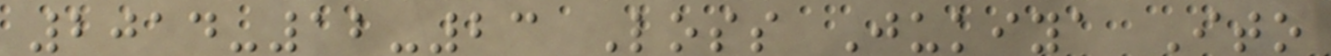2014-12-23 Loss Jukiya Ito
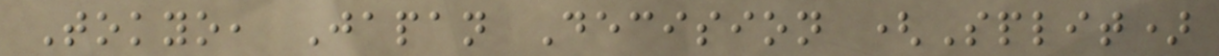Tokyo, Japan Decision (Split)
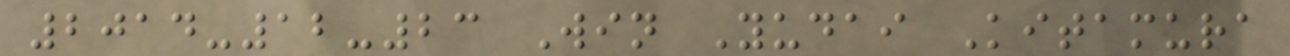2014-12-23 Win Yudai Kitamura
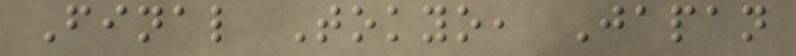Final Tokyo, Japan
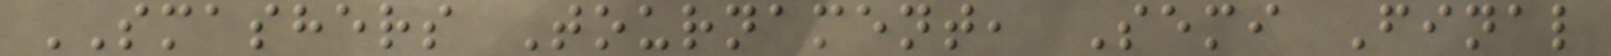SMASHERS Tournament, Semi Final
